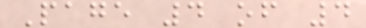Page 4 of 4
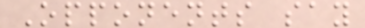Opponents say
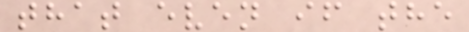that even if the
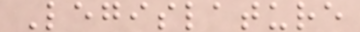Legislature
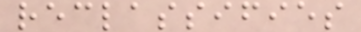reclassifies
